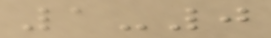1-0
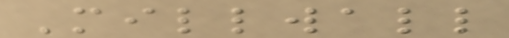Millwall
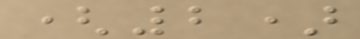(2)
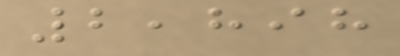2,898
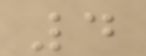4
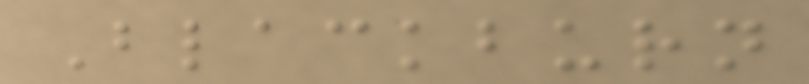Blackburn
